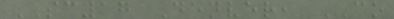SC17 Denver, CO
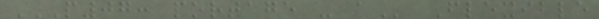P07: PORTAGE - A Flexible
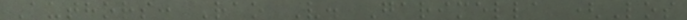Authors: Rao V. Garimella (Los
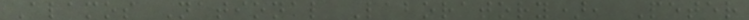Alamos National Laboratory), Peter
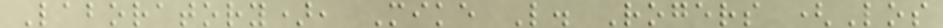Laboratory), Mike L. Rogers (Los
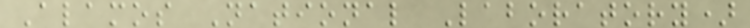Alamos National Laboratory)
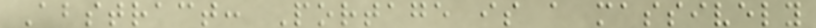Abstract: Portage is a massively
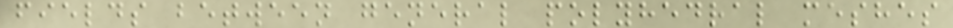fields between general polyhedral meshes
